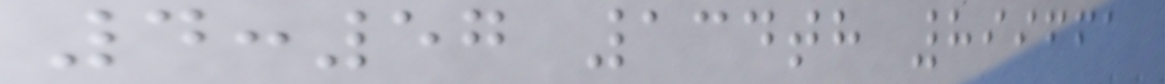4:57 134th 899661
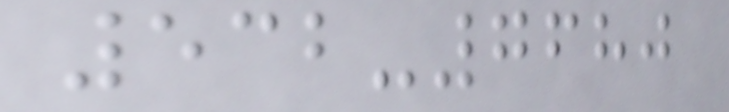532-7680
